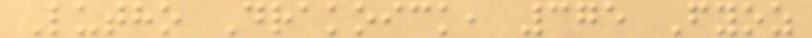Lutho Drakoick, 375 Fyoz
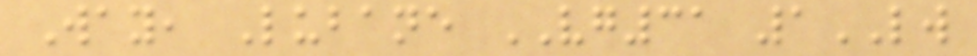Way, Lubane VG31 1LW
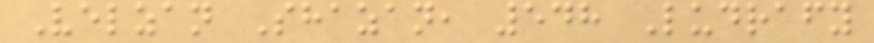Velzan Shazan, 548 Ludrafy
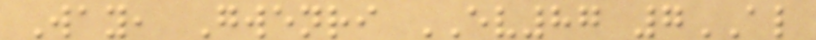Way, Gwenri EV87 7AL
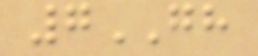7GH
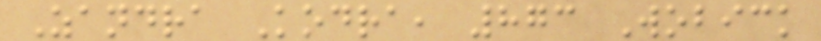Zandra Kodra, 873 Wobick
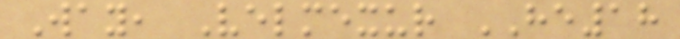Way, Velmexur HE18
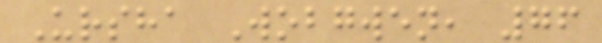Ursha Wobgwen, 76
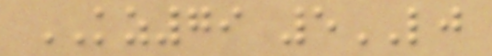KZ79 5LJ
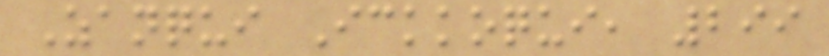Zanqui Ickkoqui, 299
